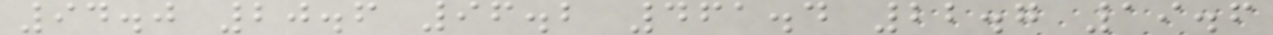94.0 20.6 96.2 461.4 22.7 19.6
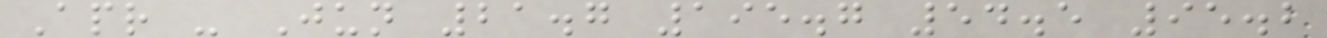Apr - Jun 21.7 195.7 54.5 95.2
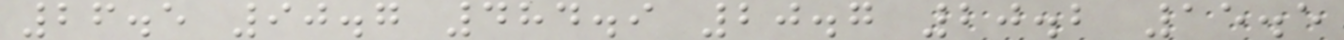26.5 90.7 484.9 20.7 20.2 15.5
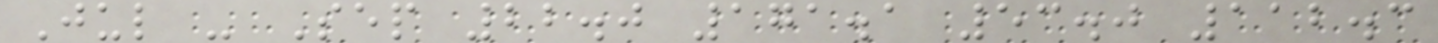Jul - Sep 22.0 171.1 53.0 112.3
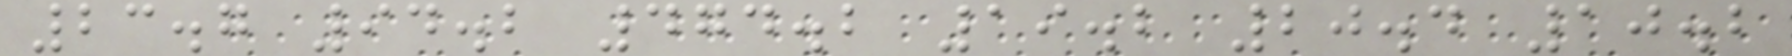23.7 94.2 474.2 19.2 20.4 10.2
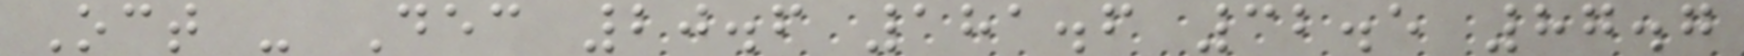Oct - Dec 20.6 181.6 32.5 87.7
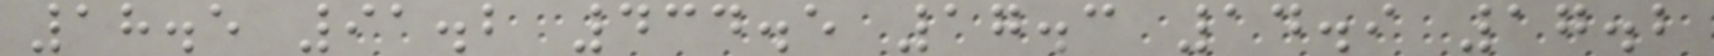18.5 91.2 434.5 17.3 14.9 17.2
